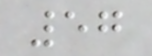57
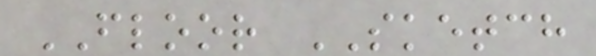FLOOR SKETCH
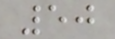50
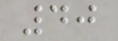40
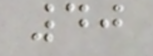40
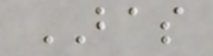BAS
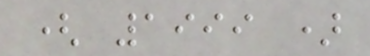( 1999 )
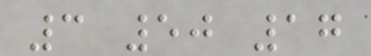3 50 17
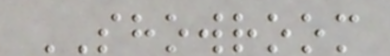SHOWROOM
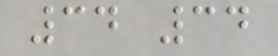34 34
